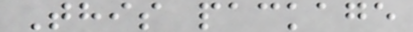This package
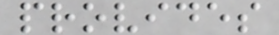provides
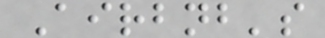Airbnb's
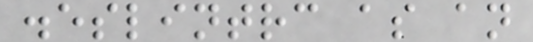.eslintrc as an
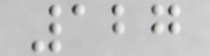127
